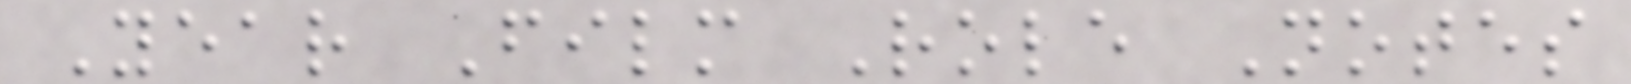Year Film Role Notes
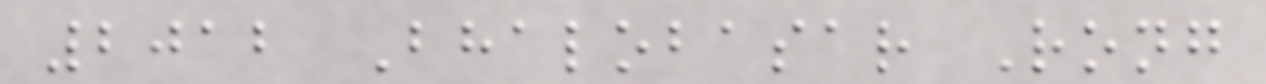2012 Bhalobasar Rong
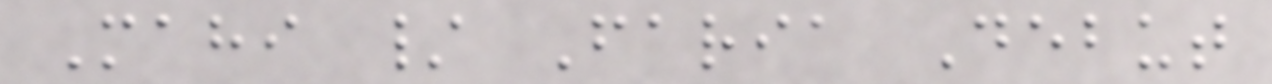Mahi / Faria Debut
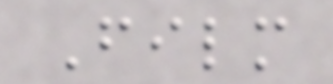Film
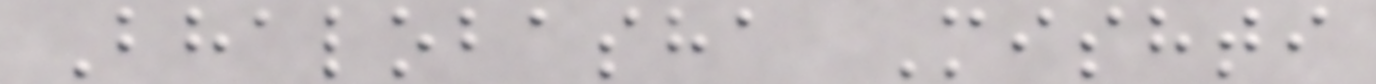Bhalobasha Mishti
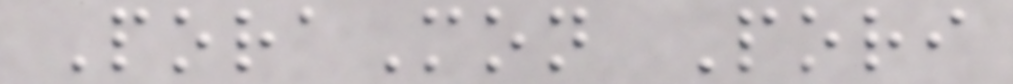PoraMon Pori
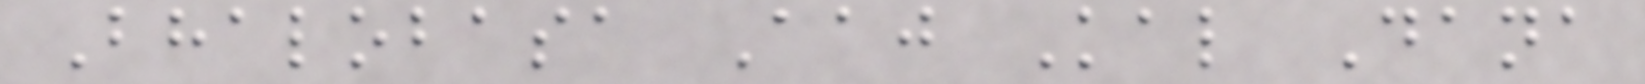Bhalobasa Aaj Kal Dana
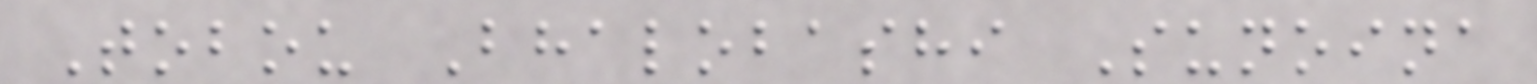Tobou Bhalobashi Sunoina
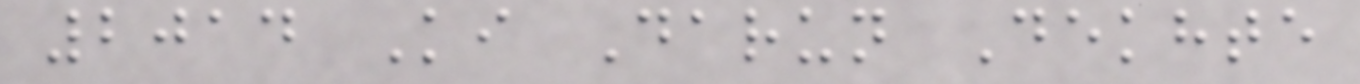2014 Ki Darun Dekhte
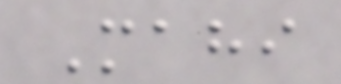Mahi
